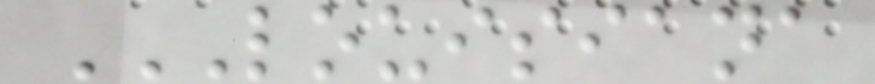LOUISIANA
